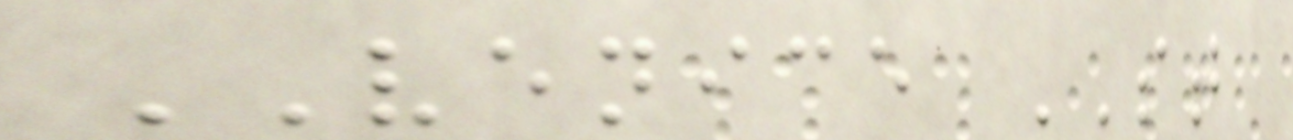VENICE ST
